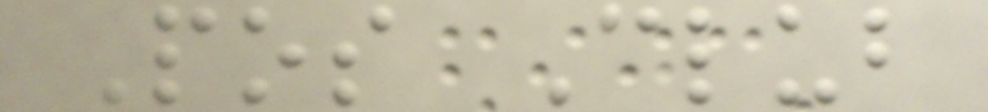Pos Club
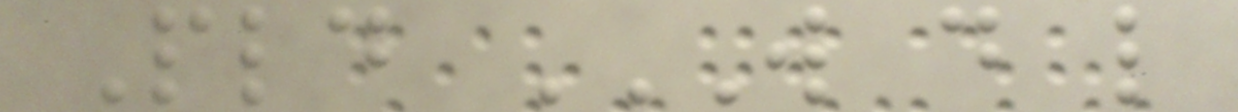Pld W D L
